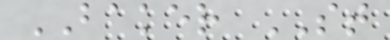BAKER ST
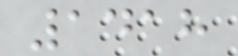1418
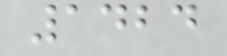1424
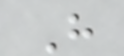H
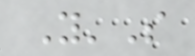Y'S
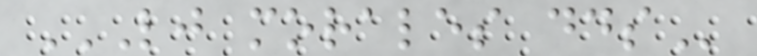LJ MORALES DDS
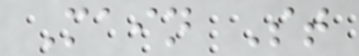Main St
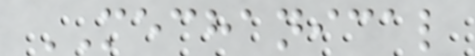MECHANICAL
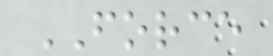FORCE
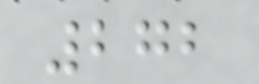272
